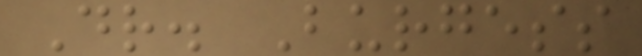Dr. Burgess
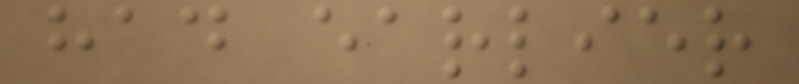had earlier
